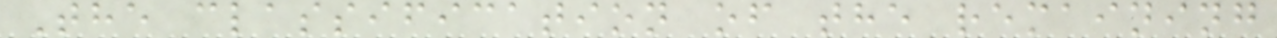The classification of the remaining
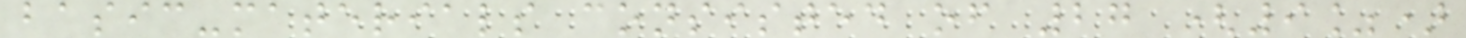basic-materials consisted of 27 (9%)
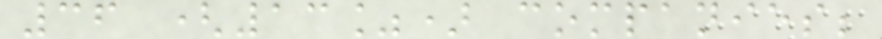36 (13%) companies;
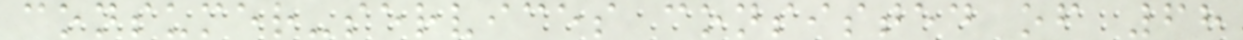consumer-services consisted of 68
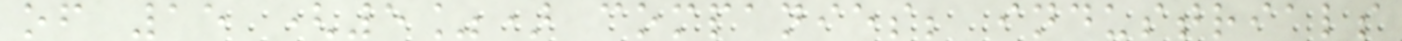of 15 (5%) companies; industrials
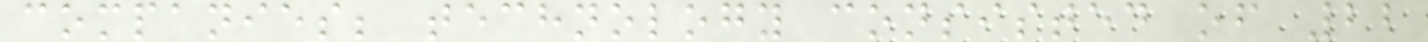companies; technology consisted of 22
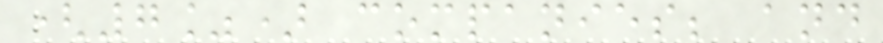(7%) companies; and
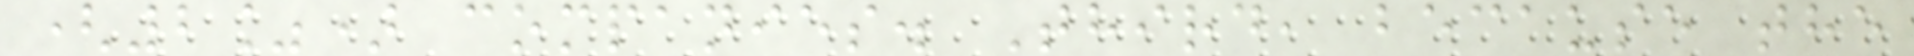(2%) companies. Third, because the
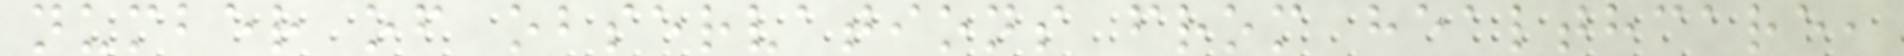number of observations from healthcare,
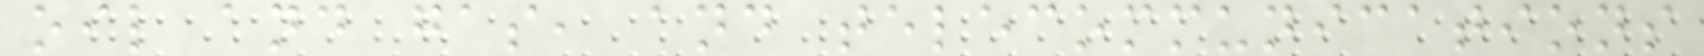oil and gas, and telecommunications
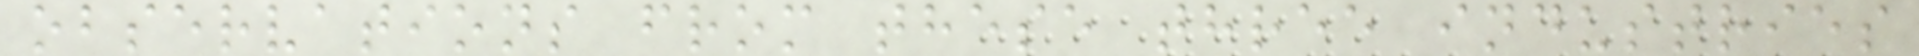observations from these three industries
